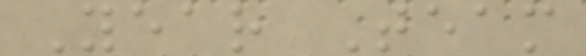Year Team
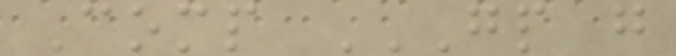Comp GP G
